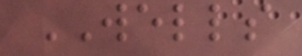WELLS
